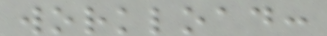workload:
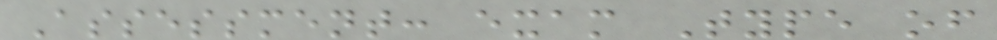Assessment: exam Type of
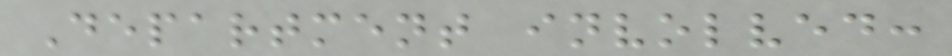Department involved:
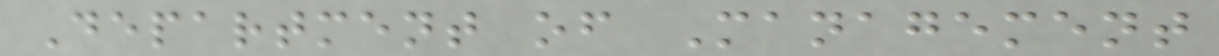Department of Management
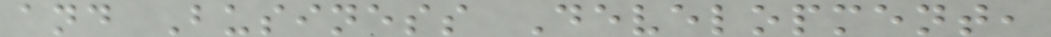and Business Development,
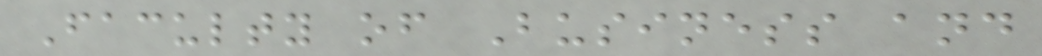Faculty of Business and
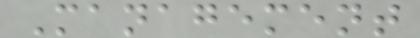Management
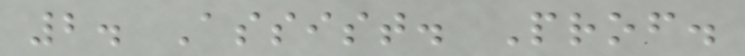2. Assist. Prof.
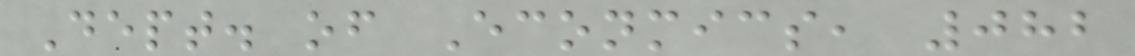Dept. of Econmics, 082
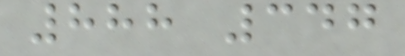888 347
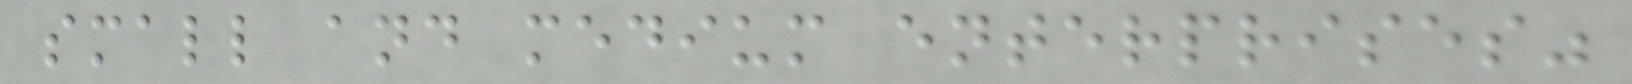small and medium enterprises"
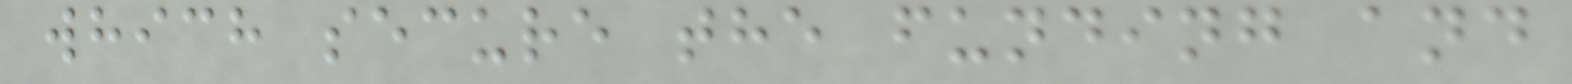which secure the funding and
